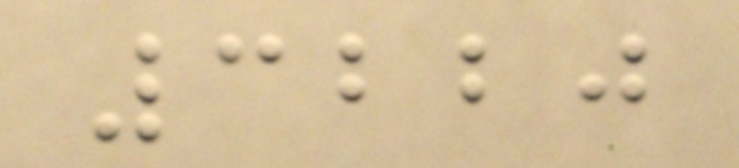3220
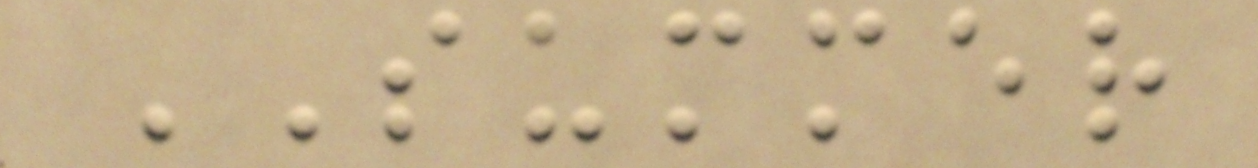SUMMER
